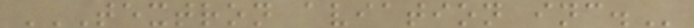TEXTRON AVIATION INC.
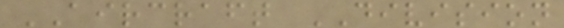AIRCRAFT DIVISION
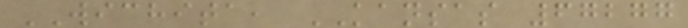WICHITA, KANSAS 67277
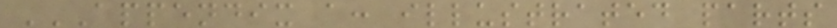APPENDIX A: ILLUSTRATED PARTS
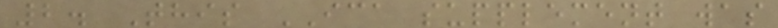2. This ICA supplement was
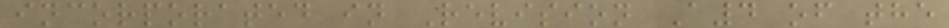incorporated in Revision A4 of the
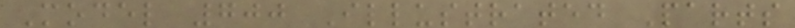Model 700 Illustrated Parts
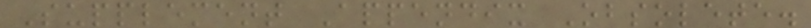Supplement Appendix Obsolete.
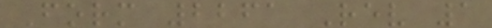Form 2261 Rev 1
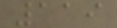119
